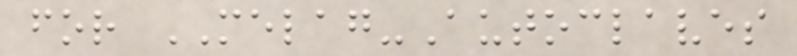for MELAG-Autoclaves
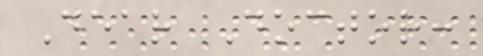Dear Doctor:
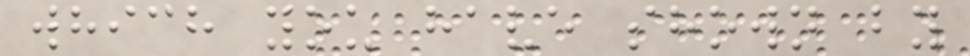which you have shown by
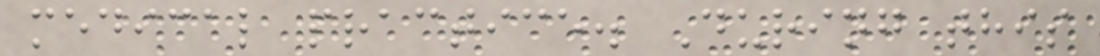medical practice. During this
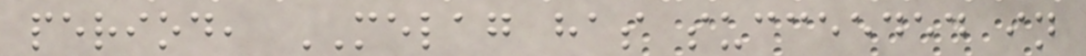period, MELAG has succeeded in
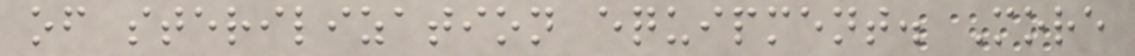of sterilization equipment. More
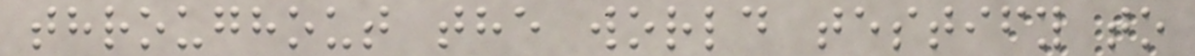throughout the world testify to
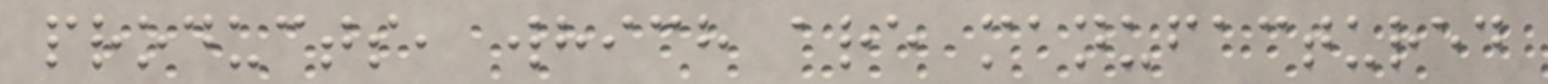products, which are manufactured
